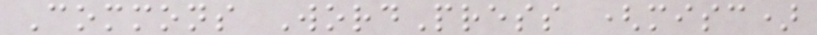Commons WordPress (misc)
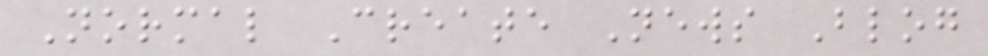Normal Create News Blog
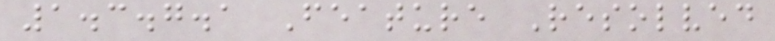1.3.7.1 Feature Resolved
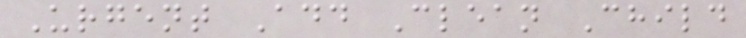Urgent Add Clean Child
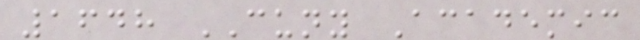1648 CUNY Academic
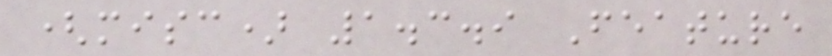(misc) 1.3.9 Feature
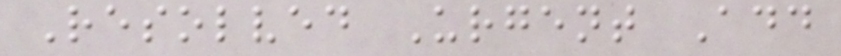Resolved Urgent Add
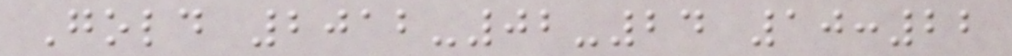Gold 2012-02-24 10:22
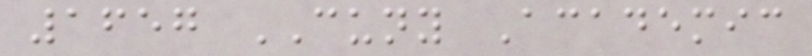1657 CUNY Academic
